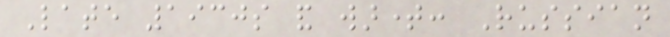Late 1930s and wartime: Russian
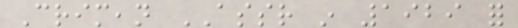Crimean ASSR in 1929 for
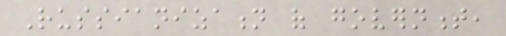Russianization of government,
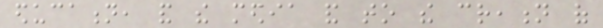education, and the media and to the creation of
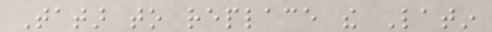Tatar to replace the Latin
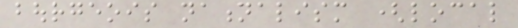bourgeois nationalism (local
